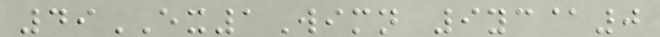49EX1Wimn 9yc@0
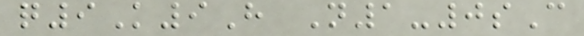q9K9H N1-0sC
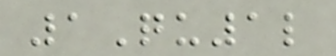1Qu1l
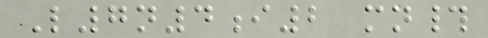L7n4i2 mn#
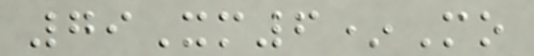79Xm6*Mo
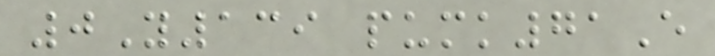0Y139 pumk71E
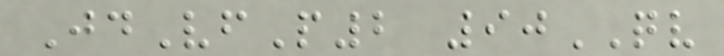JdVfP2 90QV
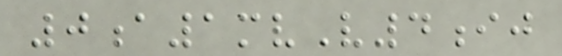0a1mvV4ij
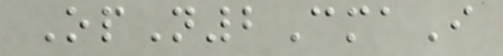OpN2CmaI
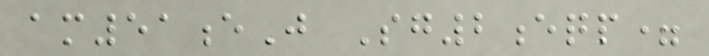am51eJ Sg2eqp=
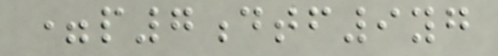=p7dtf9yg
